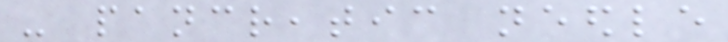- pancreatic needle
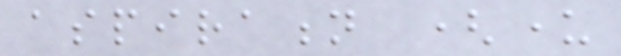aspiration (under
